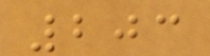203
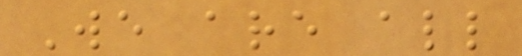We are all
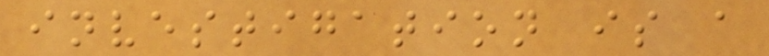investigation is a
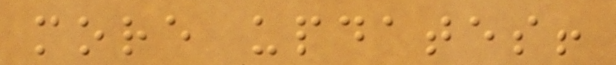more updates!
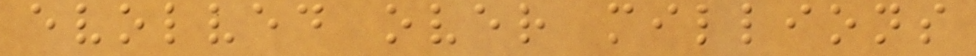evolved over millions
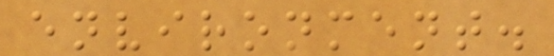environment.
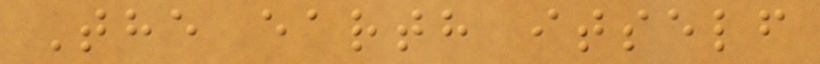The earth itself
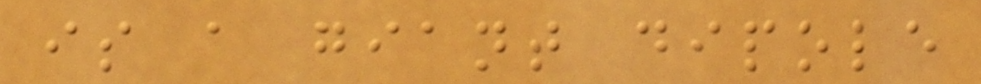is a giant dipole
